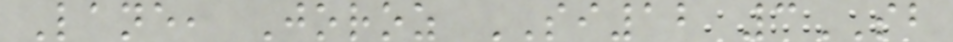Lane, Joroz SI12 3SB
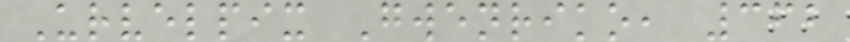Urvelpix Gwenriko, 362
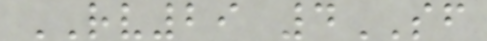RV29 4SF
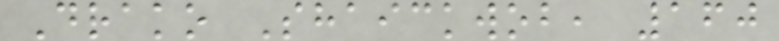Drako Shaickwob, 160
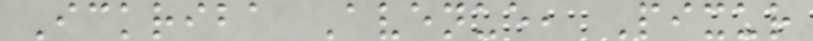Ickriba Avenue, Pixur
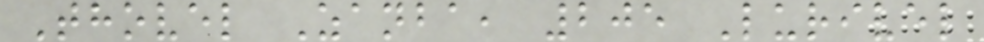Thovel Zanba, 205 Lurivel
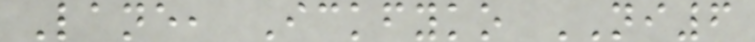Lane, Ickfyko NI6
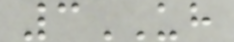3UH
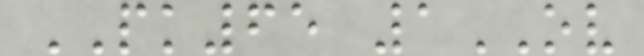PK65 1OV
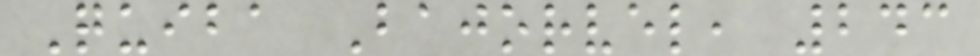Quiba Bajorvel, 243
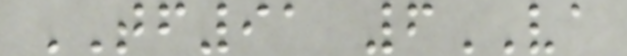TF91 6VA
